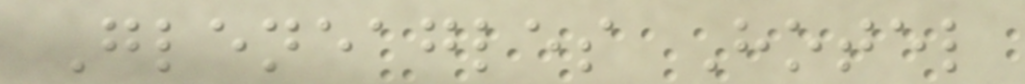Gleneagles Hotel
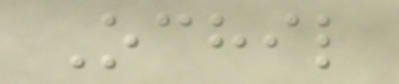Ochil
